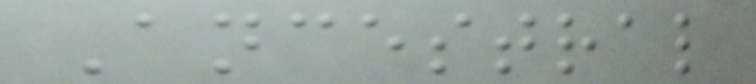Ancestral
